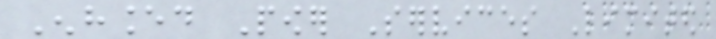Enhanced Power Services Limited
